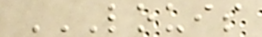LOUIS
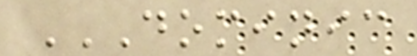DOMINIC
